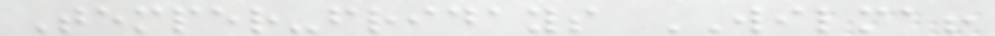Temper-fridays WILMA!
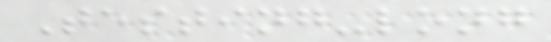Testing-long
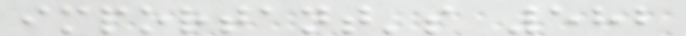important's 582
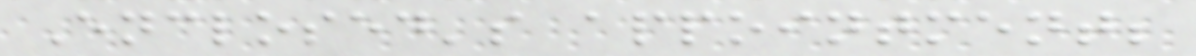Enclosed's appointment;
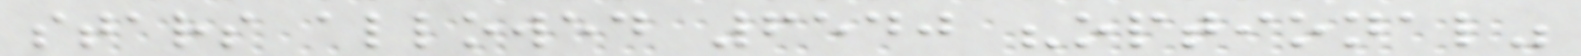stars allowed 6540 "optional"
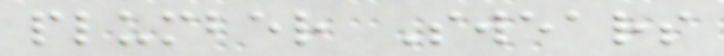plumber Swears
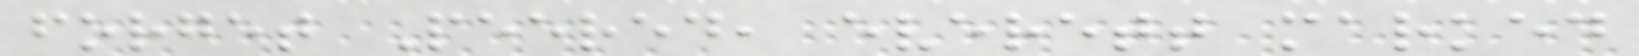forget Peered, everett marked
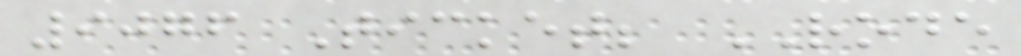9076 Ticket; RODE
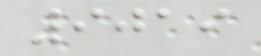9019
